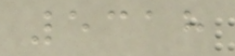5318
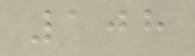108
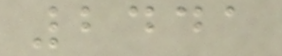2441
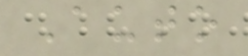Auto
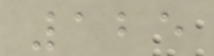125
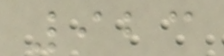923
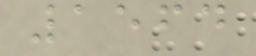1564
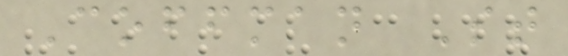Coffman St
